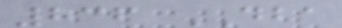836 DBA
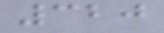320
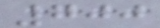700
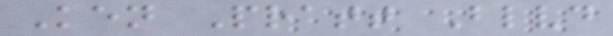Ken Pratt Blvd
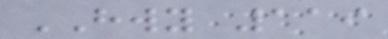HWY 119
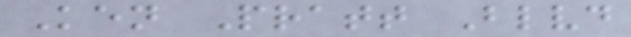Ken Pratt Blvd
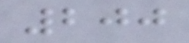200
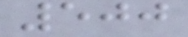500
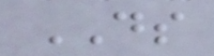DS
